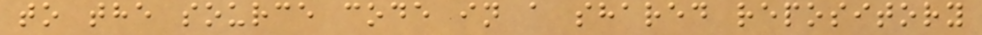to the source code in a shared repository
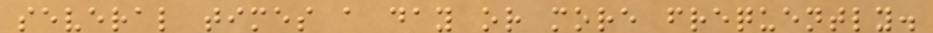several times a day or more frequently.
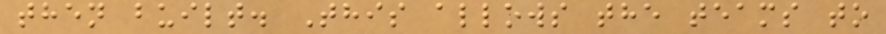then built. This allows the teams to
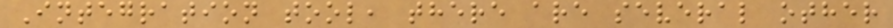Integration tool, there are several other
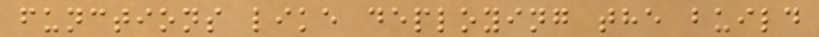functions like deploying the build
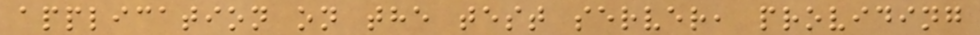application on the test server, providing
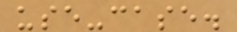use-case.
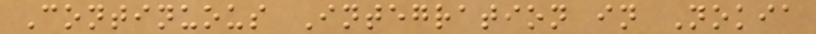Continuous Integration in Nokia
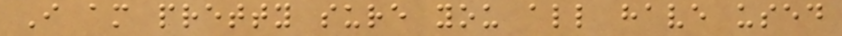I am pretty sure you all have used
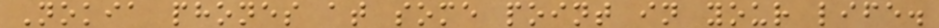Nokia phones at some point in your life.
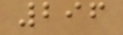296
